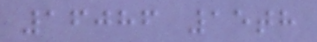16086 15th
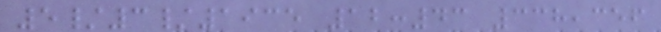5/3/1935 12:43 338,356
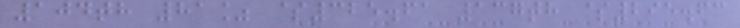104th 81% $325.61 137th $295.63
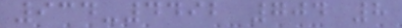934-4492 704 8
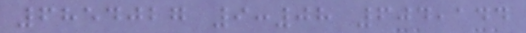6854027 9:08 604,144
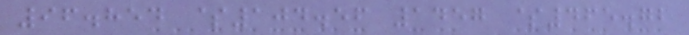96.854 $104.56 1457 $465.72
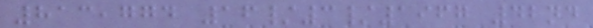813,774 16/3/1967 42nd
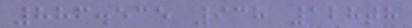886.535 938 128th
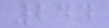244
